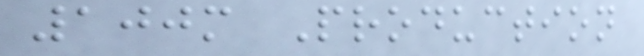100m Production
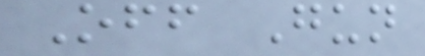Off Gun
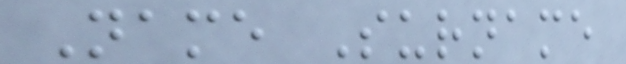Name Surname
